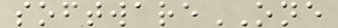softwareONE
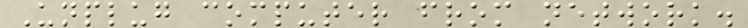Unplug computer from network.
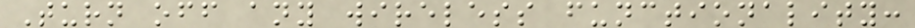Turn off any wireless functionality:
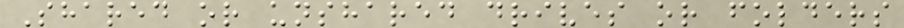Shared or unshared drives or folders
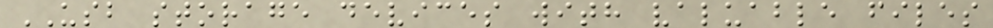USB storage devices with valuable files
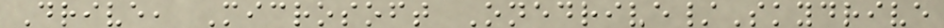Drive, Microsoft Onedrive/Skydrive
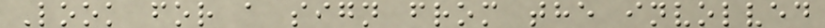Look for a sign from the involved
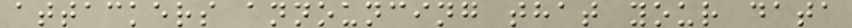attackers announcing that your data
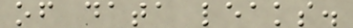of data leaks.
